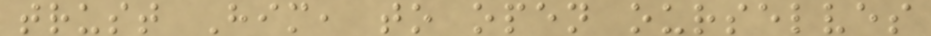trust Him, to open ourselves
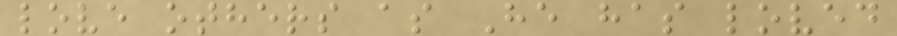love others as He has loved
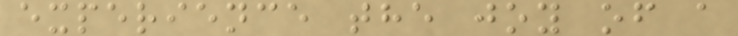experience the joy of a
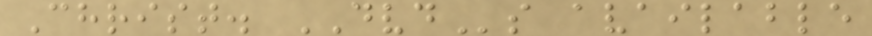Christ. DVDs available
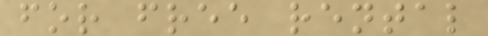for free rental
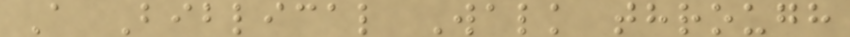A Biblical Walk through
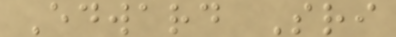Edward Sri
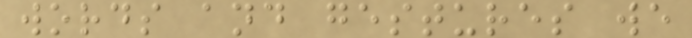words and gestures we
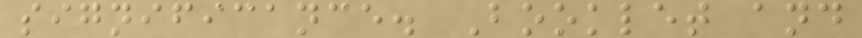significance. Booklet and
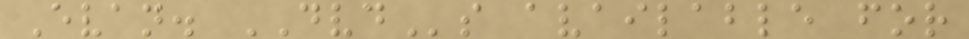Evan. DVDs available for
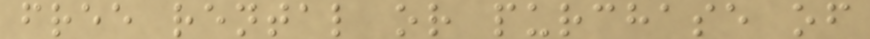free rental or purchase of
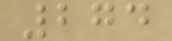274
